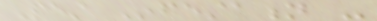Pest Infestation -
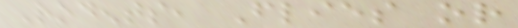Rodents, Flies or
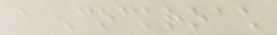a Cockroach
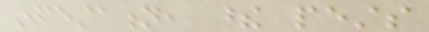infestation, these pests
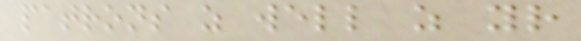patrons as well as your
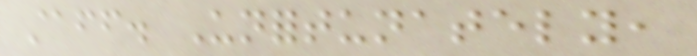staff. Unfortunately,
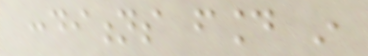conditions found in
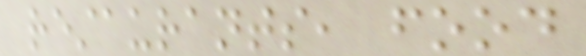restaurants, food
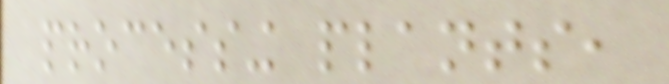processing plants,
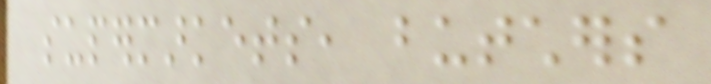supermarkets, butchers
